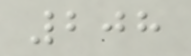208
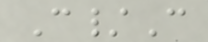C/C
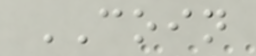COIN
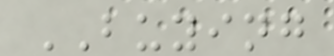BUYING
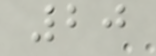20
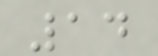14
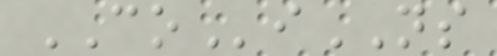COiNS
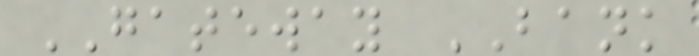GATEWAY BANK
